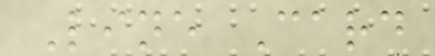Line Card
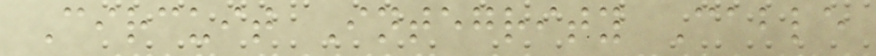Circuit Integrity Cable
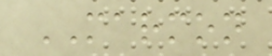MARMON
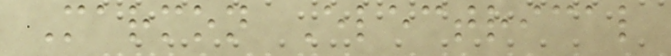Marmon Electrical
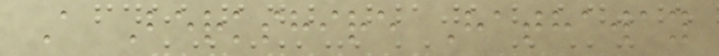A Berkshire Hathaway
